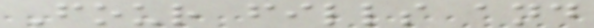Four fills and
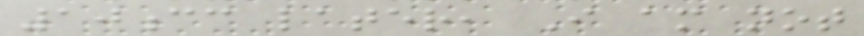10cc later, I am not
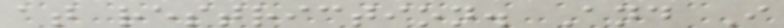at restriction. And I
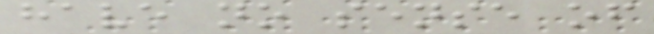have no sense of
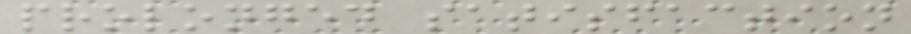prolonged satisfaction
